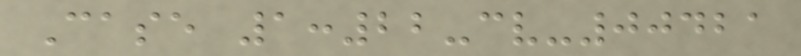Case 1:22-cv-00421
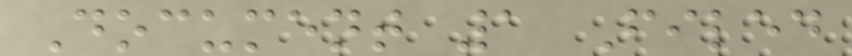Document 1 Filed
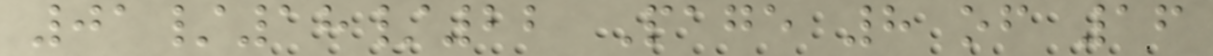01/18/22 Page 8 of 16
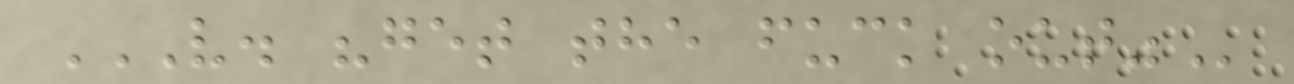V. "GET THE FUCK OUT"
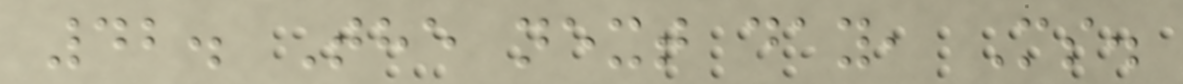42. The next day, Ms.
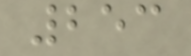253
